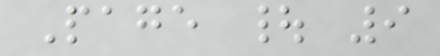Page | 9
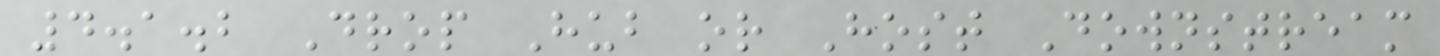4.1.2 Drop Hub or Host Downstream
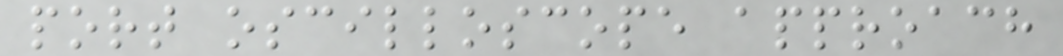port oscilloscope approach
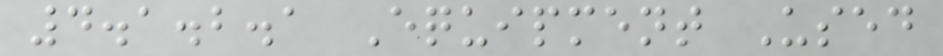4.1.2.1 Equipment Used
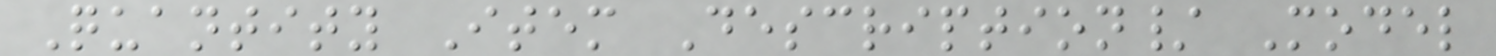Quantity Item Description/ Model
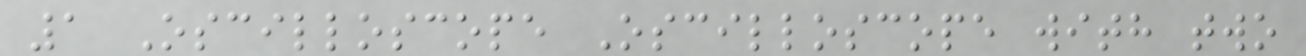1 Oscilloscope Oscilloscope with two
